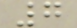7
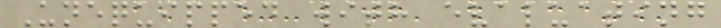Unequipped with evaluating
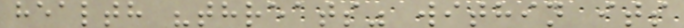health "threats" within its
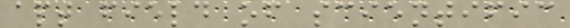apt field of scientific
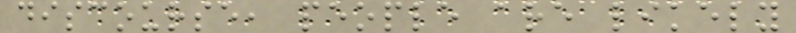discourse, people are likely
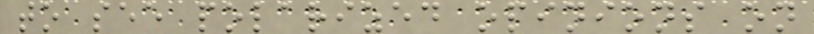to see polarized opinions on
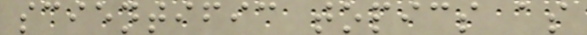scientific topics as
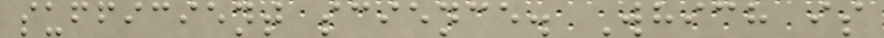sufficient science. Which is
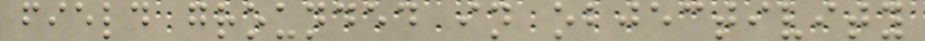field grounded in objectivity
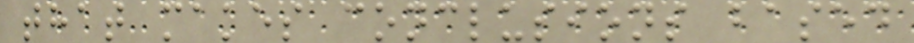that makes conclusions based
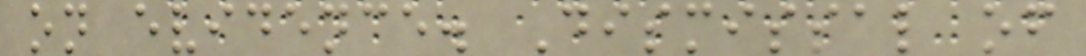on evidence. Dismissal of
